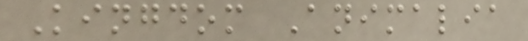Kingdom Animalia
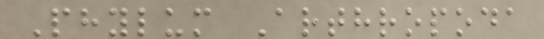Phylum Arthropoda
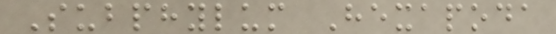Subphylum Hexapoda
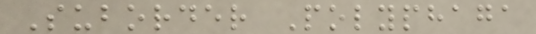Suborder Polyphaga
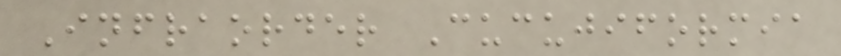Infraorder Cucujiformia
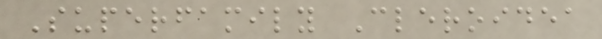Superfamily Cleroidea
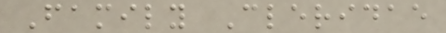Family Cleridae
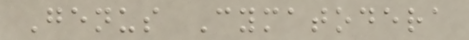Genus Cymatodera
